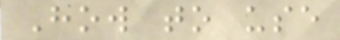How to use
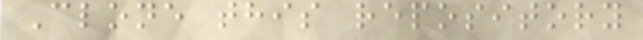Clone this repository
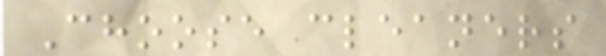Choose cleaners
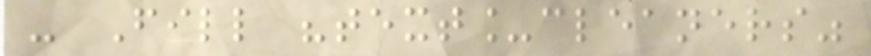- Fill "text_cleaners"
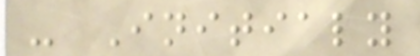- Initialy
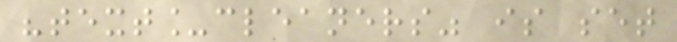"text_cleaners" is set
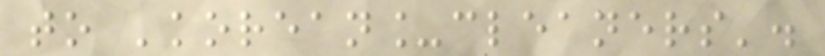to 'korean_cleaners'.
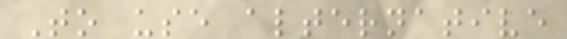To use alternative
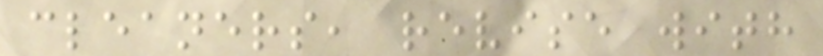cleaners, revise with
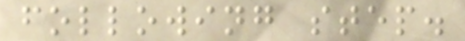following step.
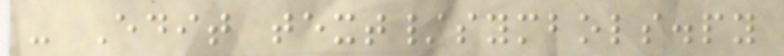- Edit text/symbols.py
